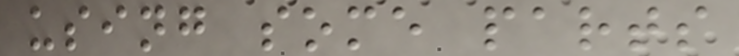using some parts
